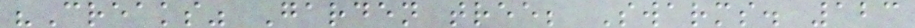"Creaks" Garden tree; Swarms. 123
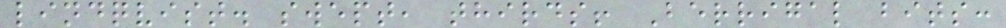lindqvist. swept, thirds! Berrigal bits:
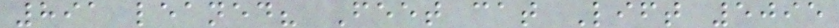891 leaned? Feet cat Lift 5095
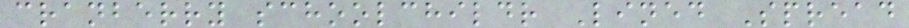cranberry schoolchildr Lined Spread
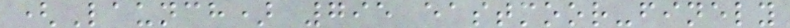(Launch) 795 eastmoor-finely
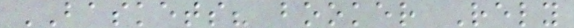BASKETS? booker Rely
